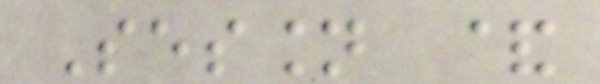Session &
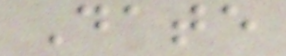Date
